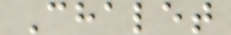Chalet
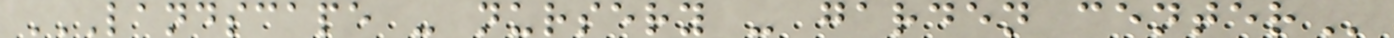LANDSCAPE - NURSERY - GARDEN CENTER
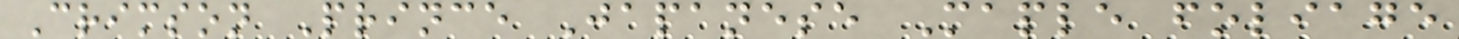Crimson Prince Japanese Maple foliage
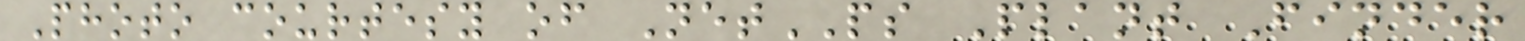Photo courtesy of NetPS Plant Finder
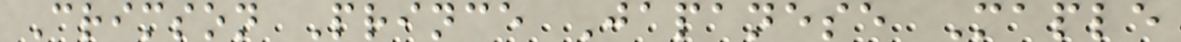Crimson Prince Japanese Maple
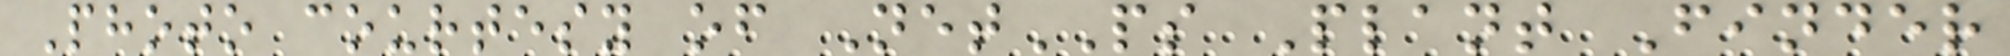Photo courtesy of NetPS Plant Finder
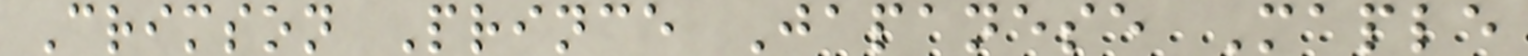Crimson Prince Japanese Maple
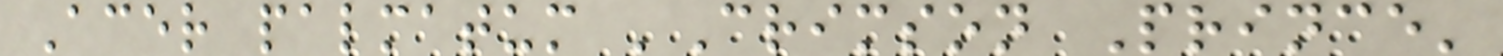Acer palmatum 'Crimson Prince'
